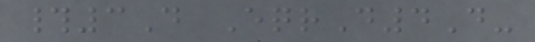#3D EqrD4D-
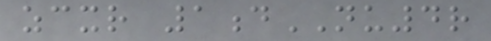zcxr 1dNU4r
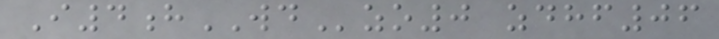I4hWDzo0 zdhf06
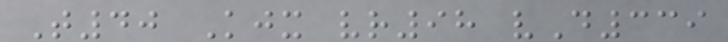T40 Kjx vr98 vD339
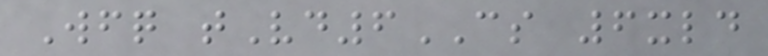Wfq tVd6CS 6xld
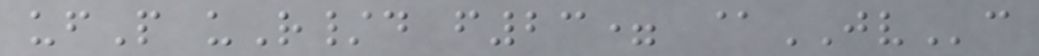ufP uR/d f23= @JVc
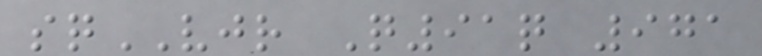sqVJR Q91q 971
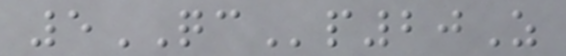5QCp20Z
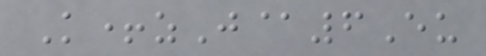K+zJ@6Eu
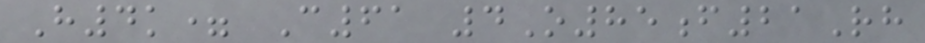H4k= C61 4O85f21Rh
